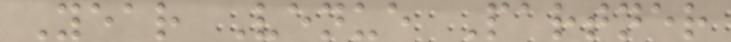Year Venue Partner
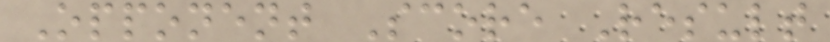Opponent Score Result
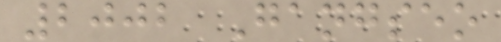2002 Gangseo
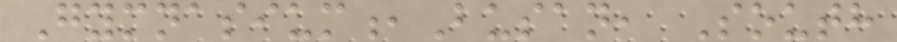Gymnasium,Busan, South
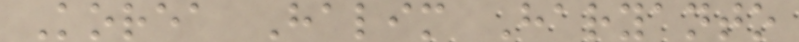Korea Halim Haryanto
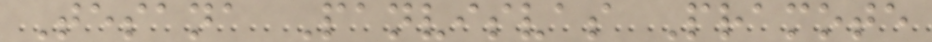Tesana Panvisvas Pramote
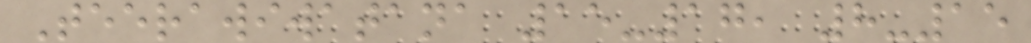Teerawiwatana 15-17, 8-15
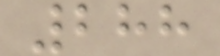288
